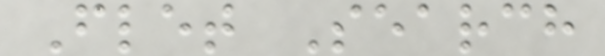Flet Search
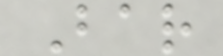Bar
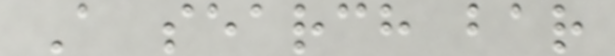A search bar
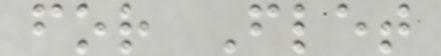for Flet
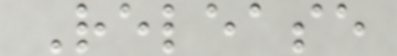Release
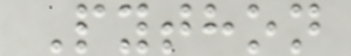Python
